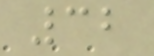32
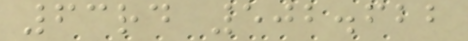63rd 502.622
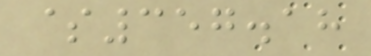$357.18
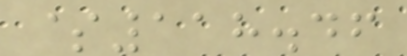$118.46
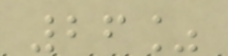26%
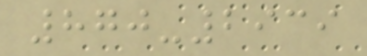870-2939
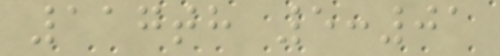117th 5:01
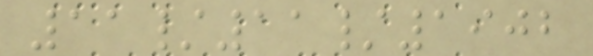11/11/1902
